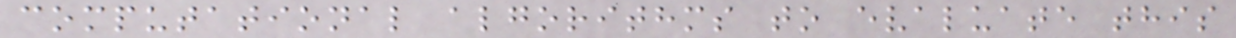computational algorithms to evaluate this
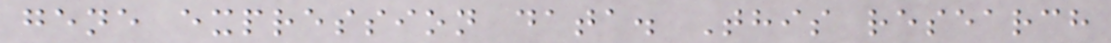gene expression data. This research
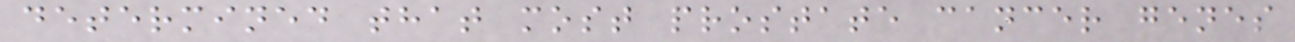determined that most prostate cancer genes
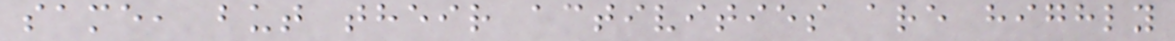same, but their activities are highly
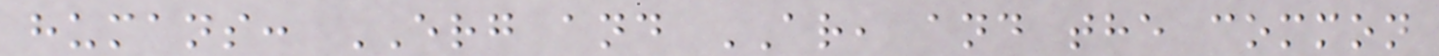humans: ERG and AR, and the common
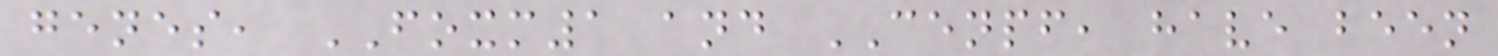genes, FOXM1 and CENPF, have been
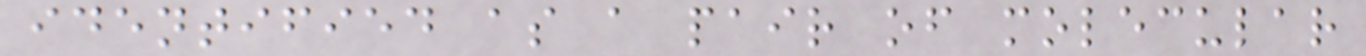identified as a pair of molecular
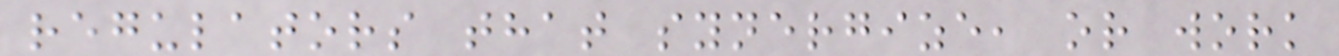regulators that synergize, or work
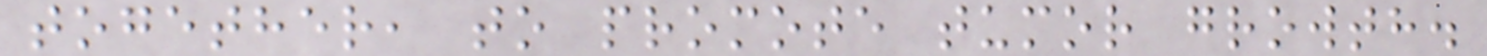together, to promote tumor growth.
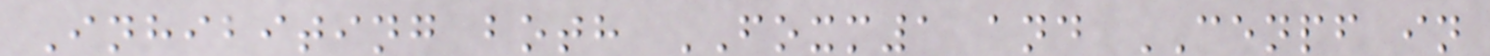Inhibiting both FOXM1 and CENPF in
